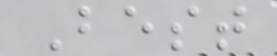Best
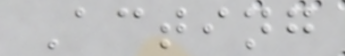Acting
